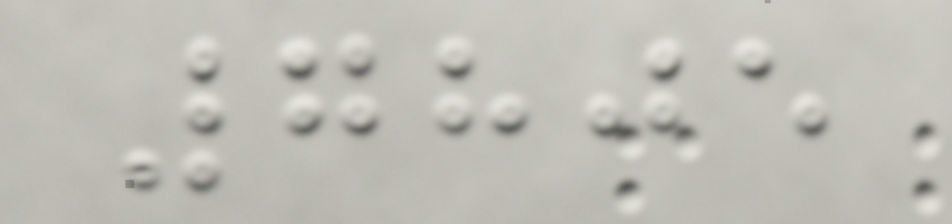7805
